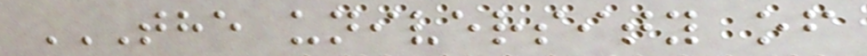THE UNIVERSITY OF
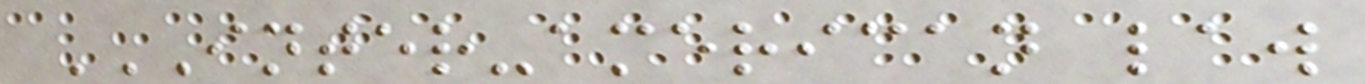INTER-AMERICAN LAW
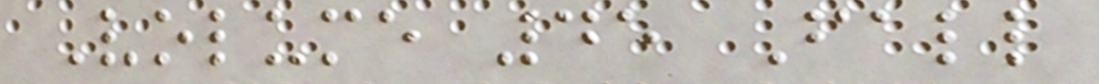Volume 45 Fall
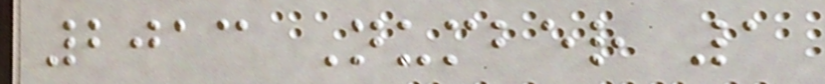2013 Number 1
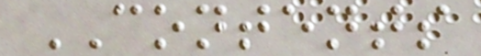CONTENTS
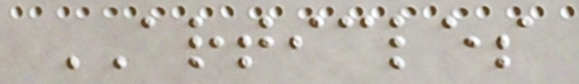ARTICLES
